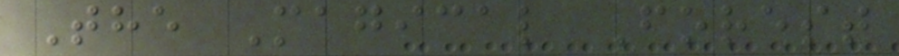The Magical Forest
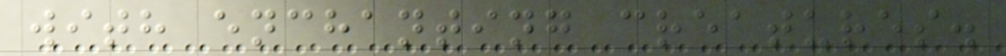with enchanting creatures.
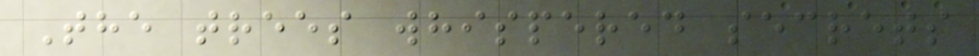The trees whispered secrets
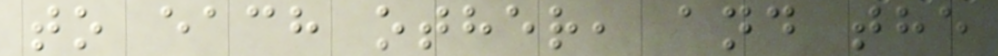to each other, and the
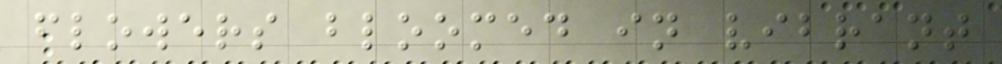flowers bloomed in vibrant
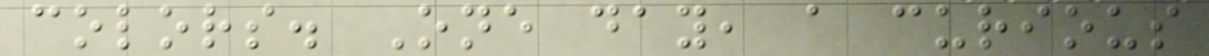colors. One day, a curious
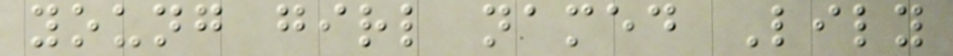young girl named Lily
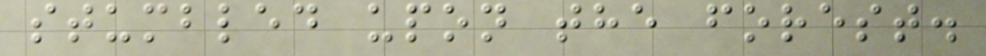stumbled upon the forest.
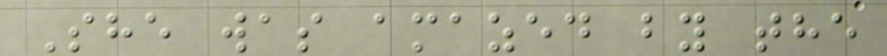She was amazed by the
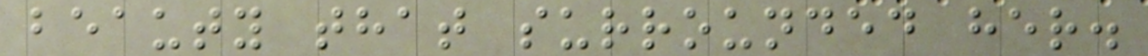beauty that surrounded her.
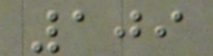109
